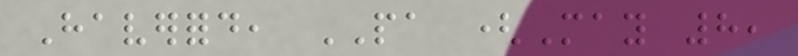Haverford, PA (May 8,
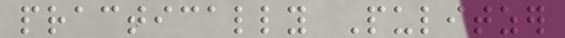practically Pulitzer
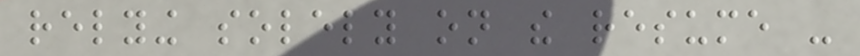relying solely on the resume -
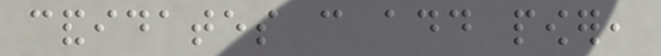candidates can add power,
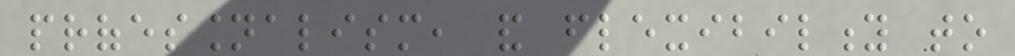professionalism, and flexibility to
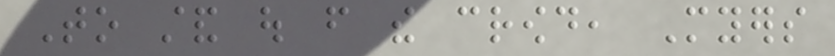To stand out from the crowd, Myers
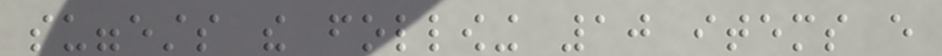suggests the following 10 items every
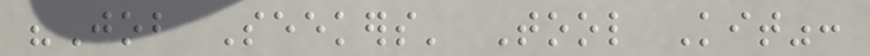"Job Seekers' Tool Kit":
